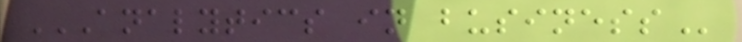ANALYTICS IN BUSINESS
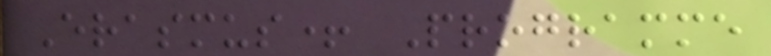Erasmus+ Programme
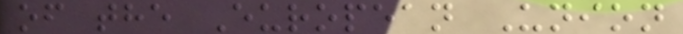of the European Union
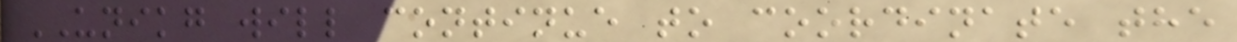UNIKG will continue to coordinate the
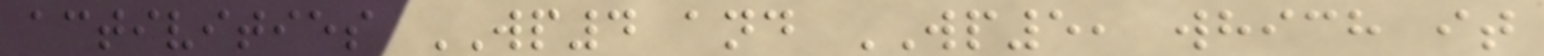activities WP4 and WP5, which it
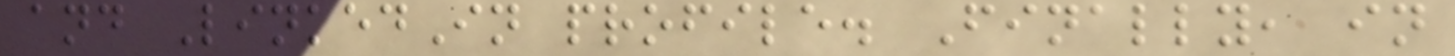and LinkedIn profile. Finally, in
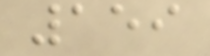159
